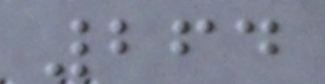264
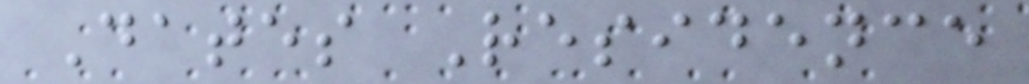Dates Residence
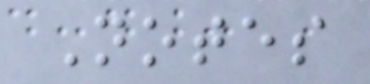Notes
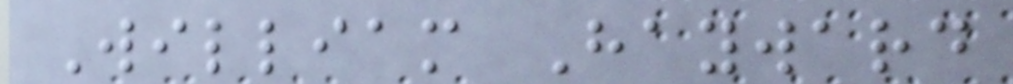William Hayward
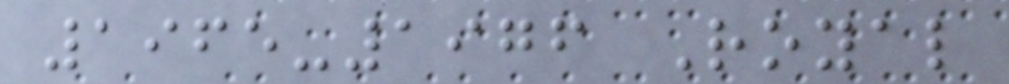1965-1976 Royal
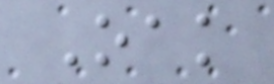Oak
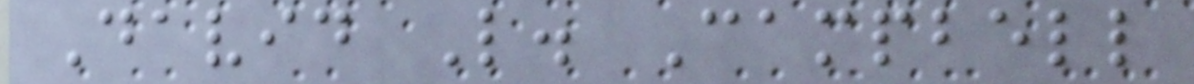David L. Campbell
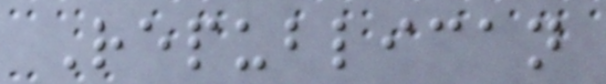Republican
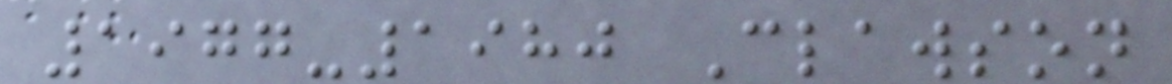1977-1980 Clawson
